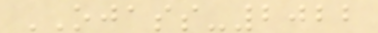OJASS-2022
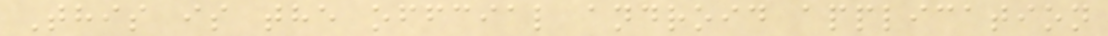This is the offcial android application
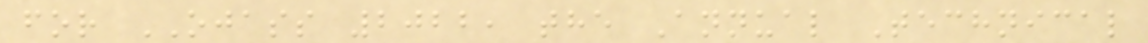for OJASS 2022, the Annual Technical
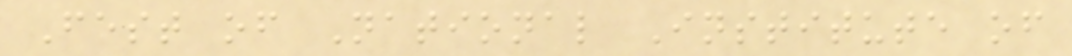Fest of National Institute of
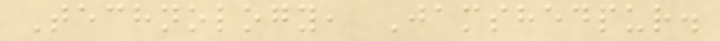Technology, Jamshedpur.
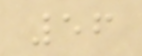56
